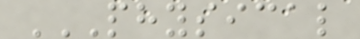PHYSICAL
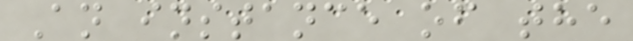An instance of the
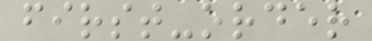first-order
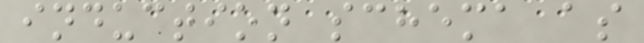induction schema as
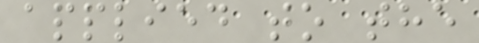applied to the
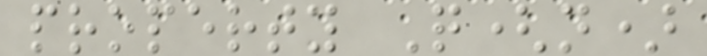property Q(n)
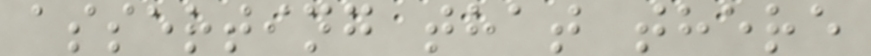asserting that there
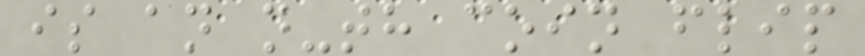is an n-th coin flip
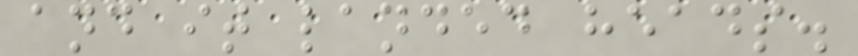and it landed heads.
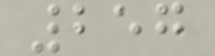257
